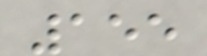155
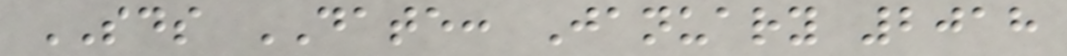SDS DATE: January 2018
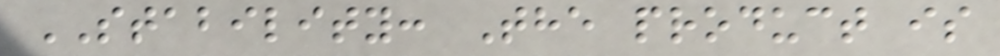STABILITY: The product is
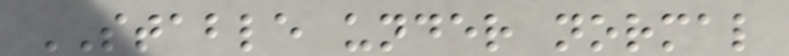STABLE under normal
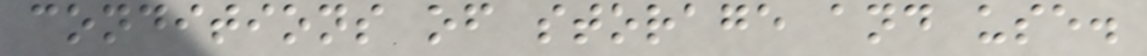conditions of storage and use.
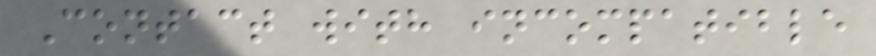Contact with incompatible
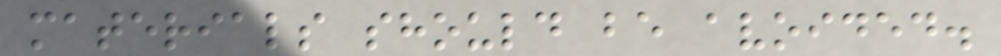materials should be avoided.
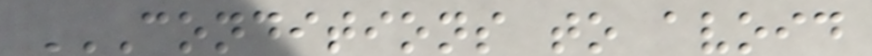CONDITIONS TO AVOID
